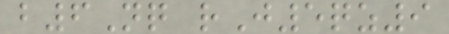b6Nq rJ5qz9
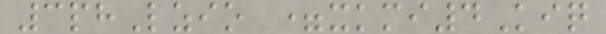3phLzio =xkmi4Kiq
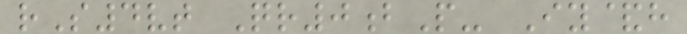rS4vt Qr0bP- Iy&h
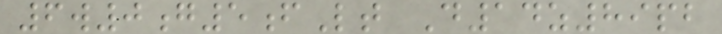6w0g5fLt D14z89pb
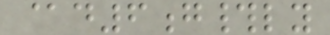@d6g#ly
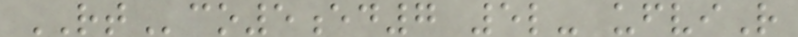RTco5ed7 5l- ufviR
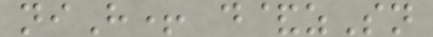niH+ d&zSn
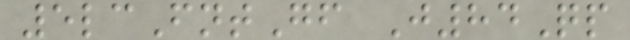5lcFntGf J84Qp
